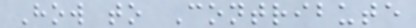How to Contribute
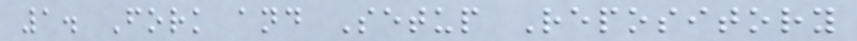1. Fork and Setup Repository
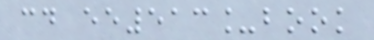cd ee513_book
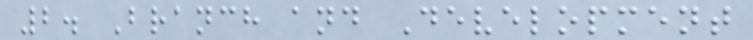2. Branch and Development
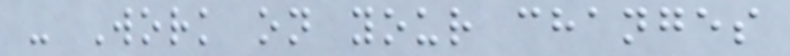- Work on your changes
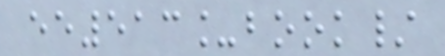ee513_book/
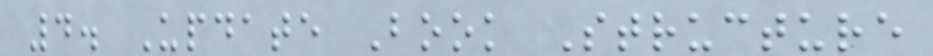4. Update Book Structure
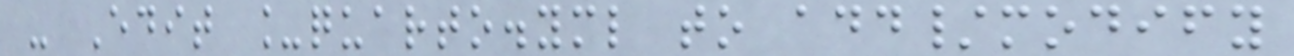- Edit _quarto.yml to add/modify
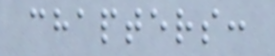chapters:
